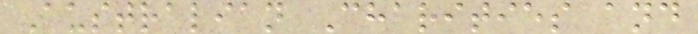Australian Charities and
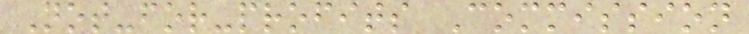Not-for-profits Commission
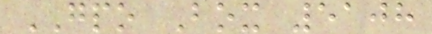GPO Box 5108
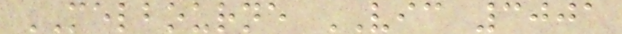MELBOURNE VIC 3001
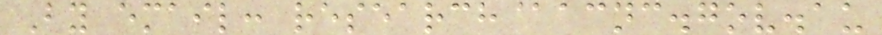By email: research@acnc.gov.au
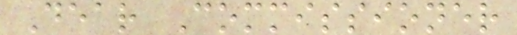Dear Commissioner
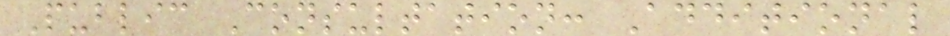Public Consultation: Additional
